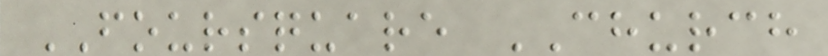FOURSQUARE CHURCH
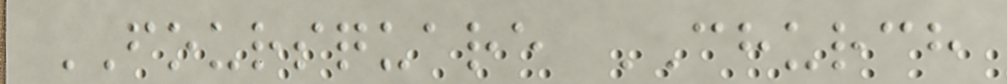FOURSQUARE CHURCH
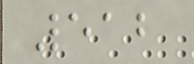512
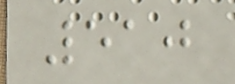510
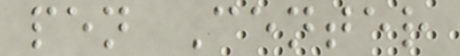pen Center
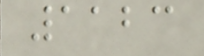1123
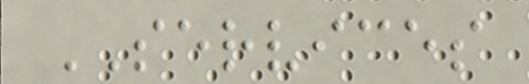SERVICES
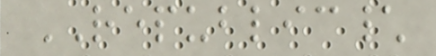REPUBLIC\
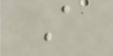A
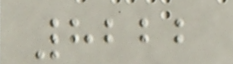8222
